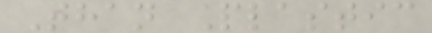Than Plastic
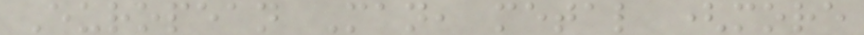European Man, metal (more
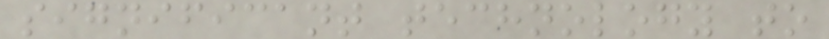significant technology to
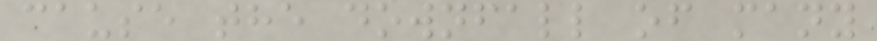cause the downfall of many
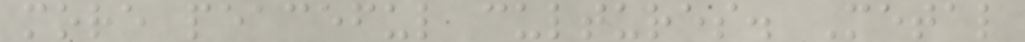more peaceful cultures. Metal
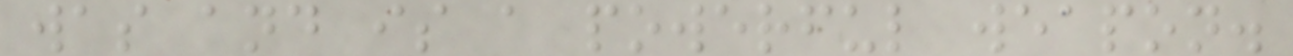was and is a powerful weapon.
